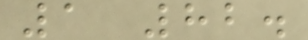1 82.
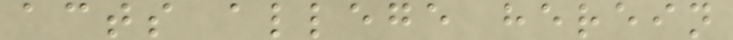acts allege herein
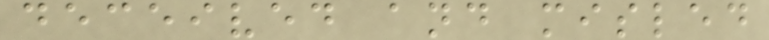deceived and misled
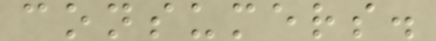consumers.
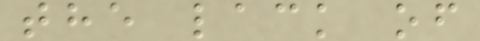the lack of
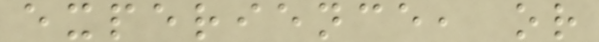experience, or
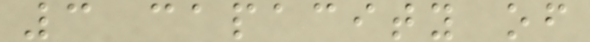3 capacity of
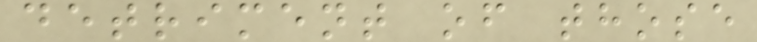detriment of those
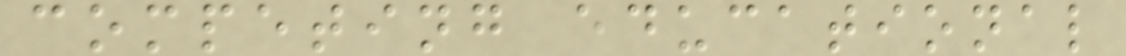competing educational
